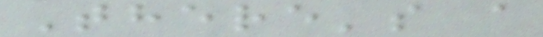There's a
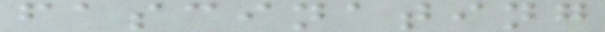fascinating
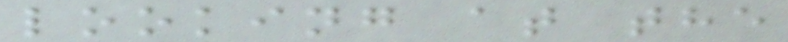looking at the
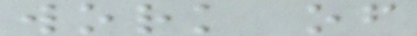work of
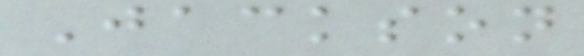Jackson
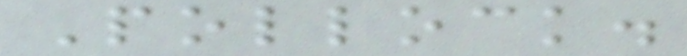Pollock.
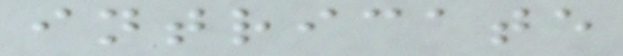intricate
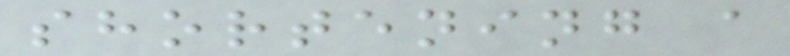shortening a
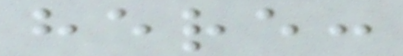here:
